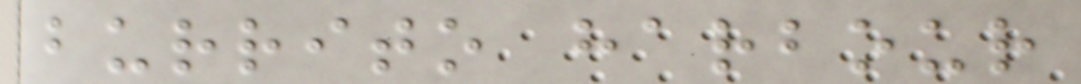burrito harbour
